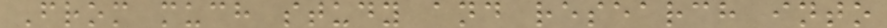From much study and research into
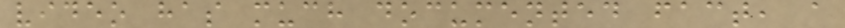video has much documented fact, a
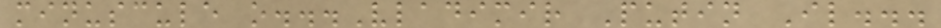minuscule o...Vladimir Putin Il...
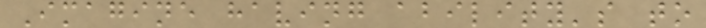Imagine having ability's to
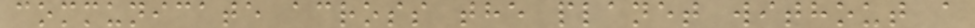communicate across the planet without a
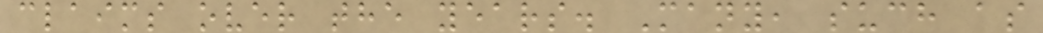claims over the years. Many, such as
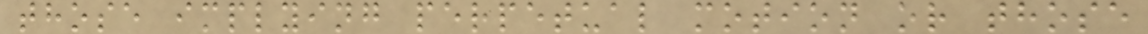those implying perpetual motion or those
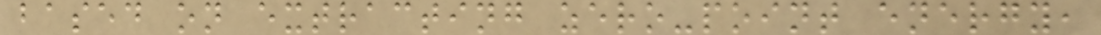based on extracting zero-point energy,
